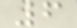6
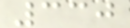330
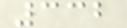332
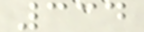334
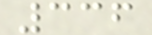336
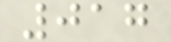017
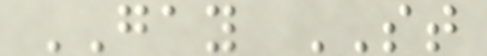GAY ST
